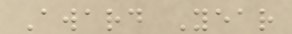Award Year
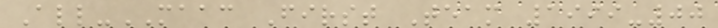All-MAAC First Team 1999-00
